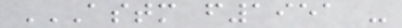ASTM F1951 -
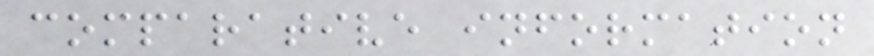comparative information
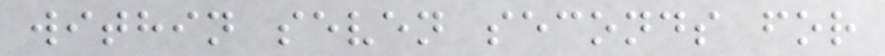within seven seconds for
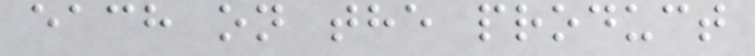each on the product
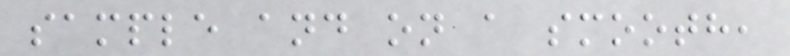sample and on a smooth,
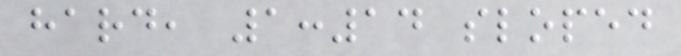hard, 1:14 sloped
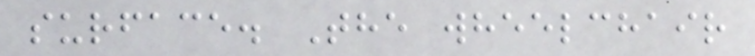surface. The wheelchair
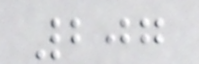207
